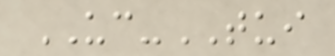UC-TUI
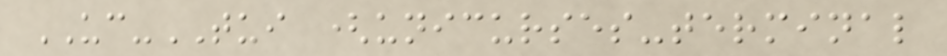UC-TUI (unicurses-terminal
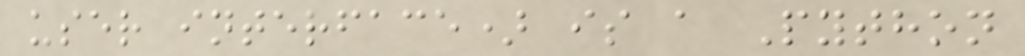user interface) is a Python
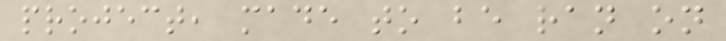project, made to be ran on
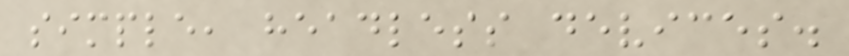simple, headless devices.
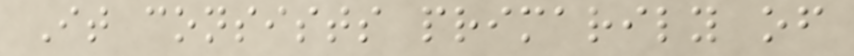It consists primarily of
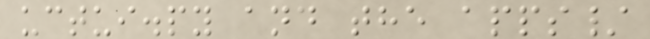uctui.py and the apps/
